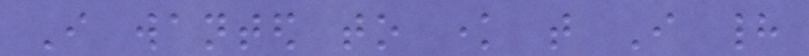I wanted to know that I had
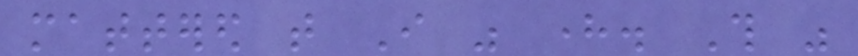mattered that I was here. This was
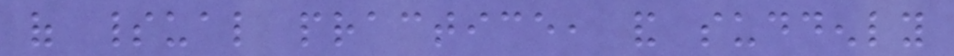of spiritual practice, and suddenly
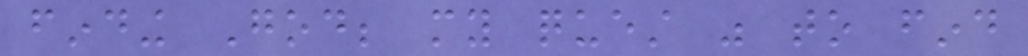finding God; my quest was to find
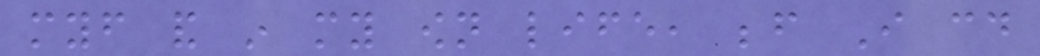myself and in my own life, before I could
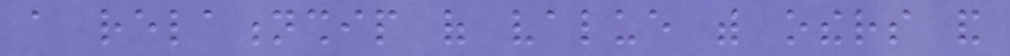a relationship of value with others and
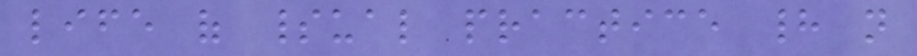life of spiritual practice had not
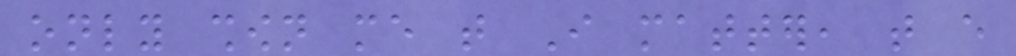only shown me that I matter, that every
